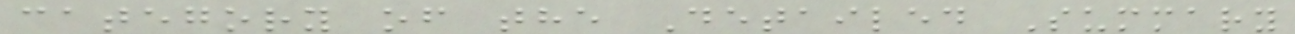category of the Detailed Summary
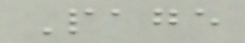Page
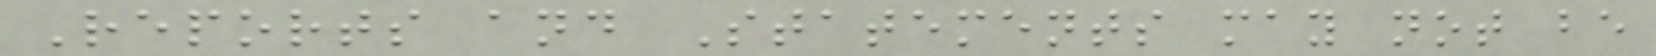Reports and Statements may not be
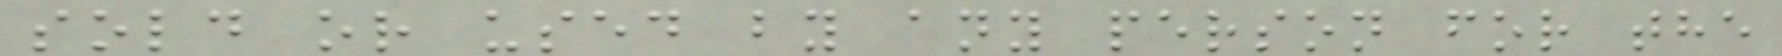sold or used by any person for the
